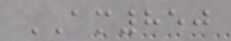AM850
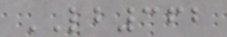LB362
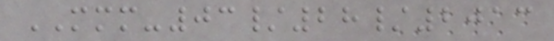MMM-03/28/2013
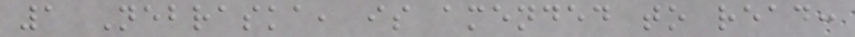1 Nebraska, is amended to read:
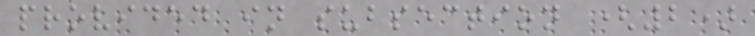provided in subsection (2)
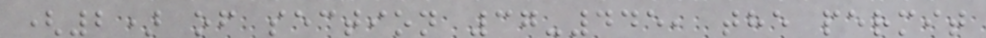(2) of section 37-445, the permit
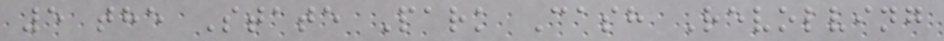5 the State Park Cash Revolving
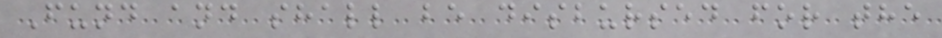Fund and shall be disbursed for the
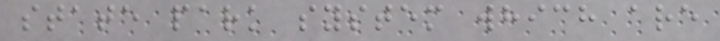state park system which are
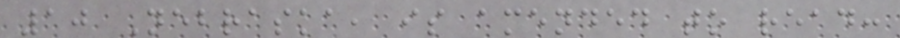10 Nebraska, is amended to read:
